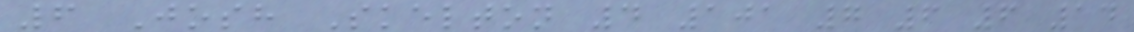6 Josh Skelton 4 101 7 6 6 14
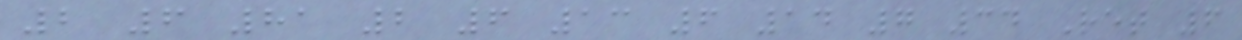2 6 81 2 6 13 6 14 7 34 Ret 6
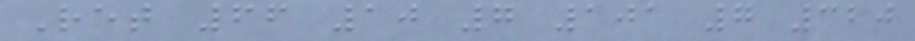Ret 66 10 7 101 7 320
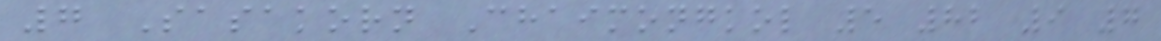7 Sasakorn Chaimongkol 5 82 9 7
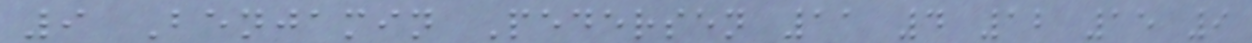9 Benjamin Pedersen 11 4 12 15 9
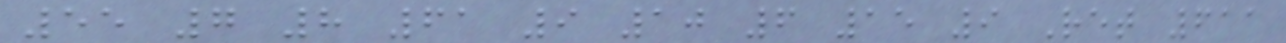55 7 8 61 9 10 6 15 9 Ret 611
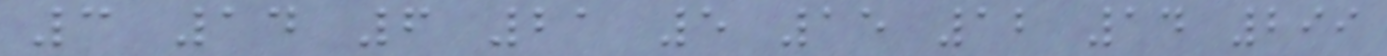3 14 6 21 5 15 12 14 299
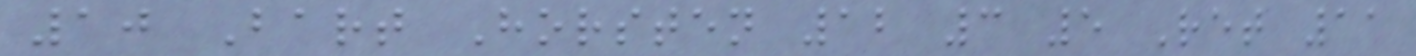10 Bart Horsten 12 3 5 Ret 11
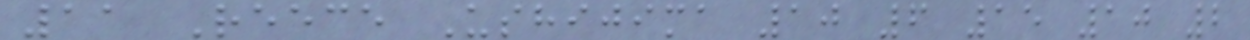11 Reece Ushijima 10 6 15 10 2
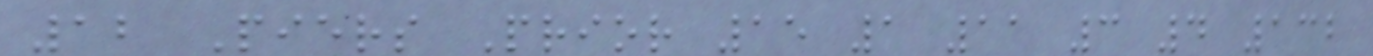12 Piers Prior 15 1 11 3 4 132
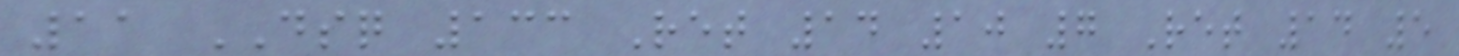11 DSQ 133 Ret 14 10 7 Ret 14 5
